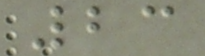23
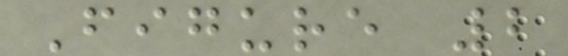Figure 2
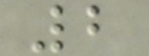2
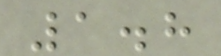1.8
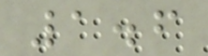1.6
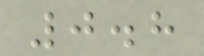0.8
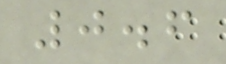0.6
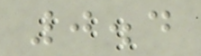0.4
